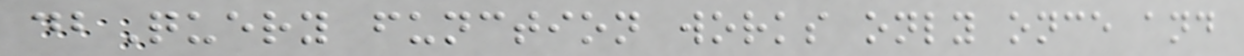dbQuery function works only once and
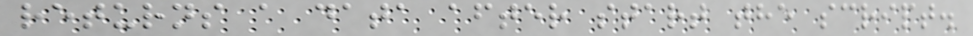returns a data after start the script.
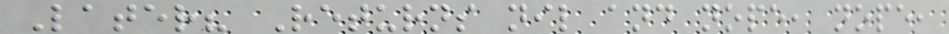Later? Returns nil and nope, nope,
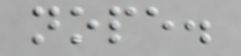nope.
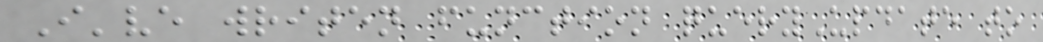I've writen function queryUpdate to
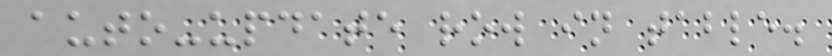auto-update row in table.
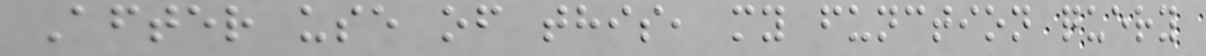After use of this, my function query
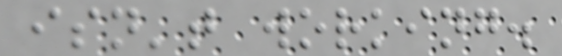isn't working.
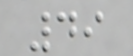49
